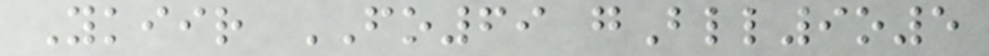Ykiir FO69 gBll9o5
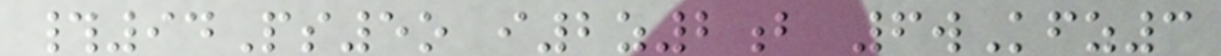#94Ps5o i2z2b 6wKfz3
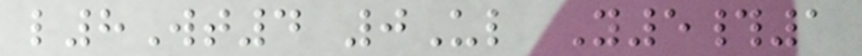l8Wt4 0Ul Y5#1
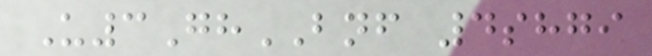U3GhBNF 4shgi
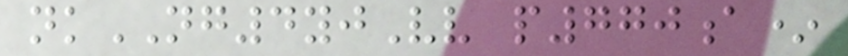nkNG4yjVv p770a*
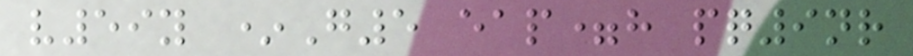v59y *G5 eap=h pq9nr
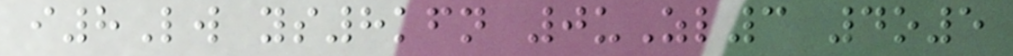i8Lw ys8kfn 0uZl3 4o5
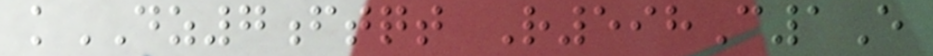kDZ7ftqt R598C1E
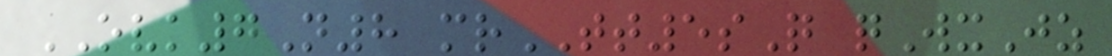OVK7N8 mrTT5sQ qWxJz
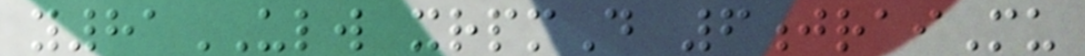y81ULW xrpmD 6jraiMu
